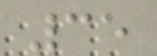35
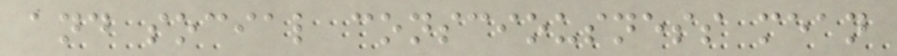and social consciousness mean
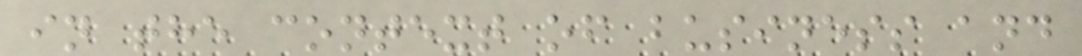in the context of business and
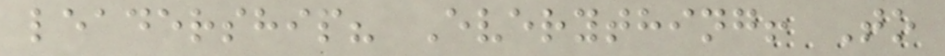leadership? Everything! To
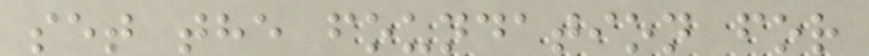set the foundation for
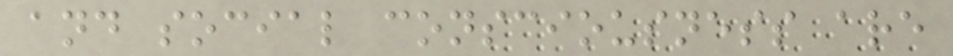and social consciousness are
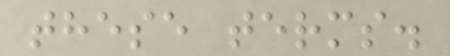these terms.
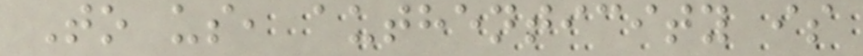To us, authenticity is
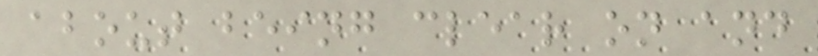about being clear on and
